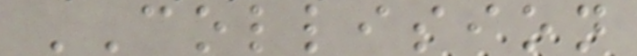COLLISION
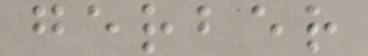gerber
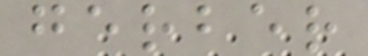gerber
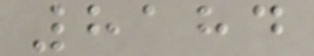8184
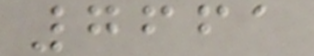7661
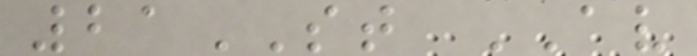21ST AV
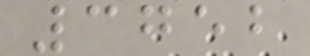3752
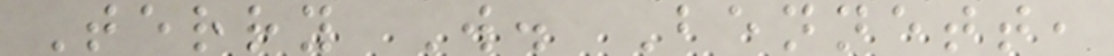Terry W. Bennett,
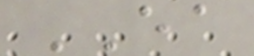EA
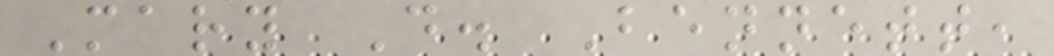Mary D. Bennett,
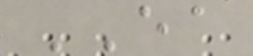EA
